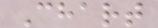Chart
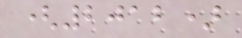(2012)
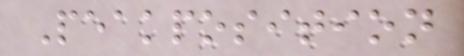Peakposition
